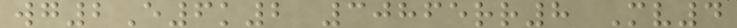wg2E6k2 30865rr8 Mv4
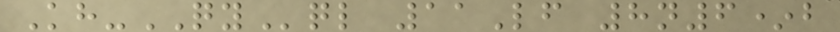Kh-QYql 11Lf 8n6*b
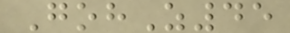GohZ45
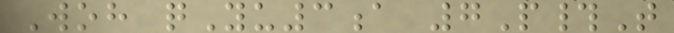Woh qYu3a 7P#T
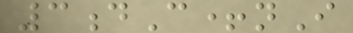3dC+nI
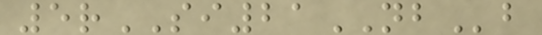5rSI21NBb
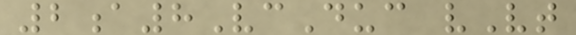2a8VcDuc vVt
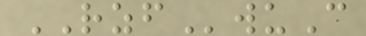RZFwuC
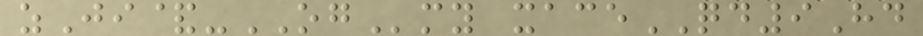zJi&-OGmy xaceQD9Hd
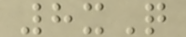8xQ
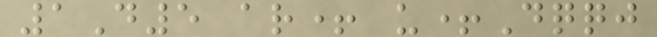1D5 ar+ u+Dqqj
